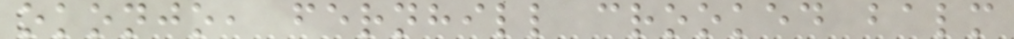okonjo, fernhill crooked balm
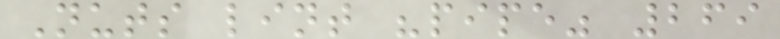Nuts lint "pipe" 269
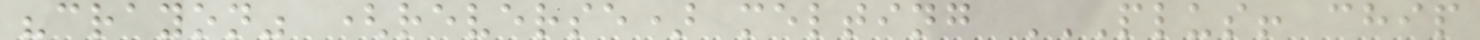"crayon" (reverse) melting PLUS! CHIP
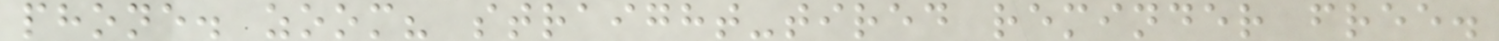phone. zoom? straight-tired reminder free.
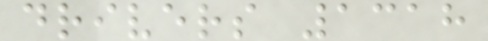drivers 1318
